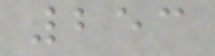253
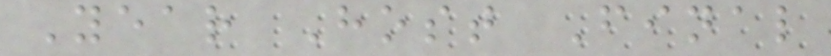Year Host Final
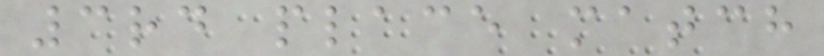3rd place match
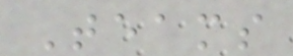Teams
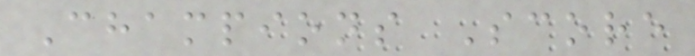Champions Score
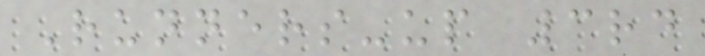Runners-up 3rd
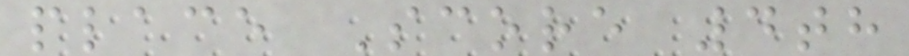place Score 4th
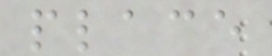place
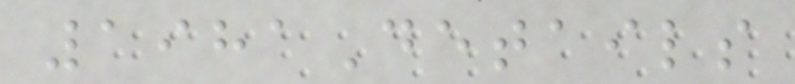1981Details
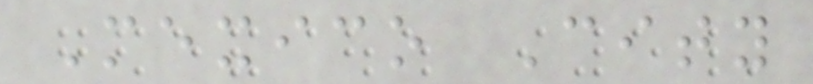Mexico City
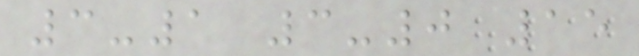3-1 3-0 15
